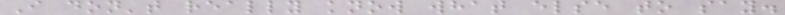I don't really know what else to say.
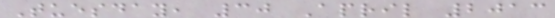Tuesday, 30 April 2013
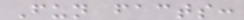Fun facts:
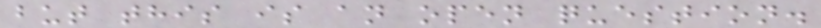but this is an open question.
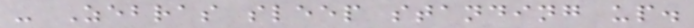- Zebras sleep standing up.
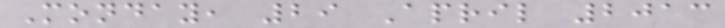Monday, 29 April 2013
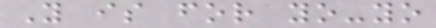Y is for yo-yo
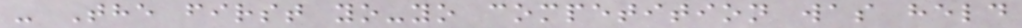- The first yo-yo competition was held
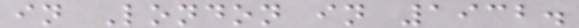in London in 1932.
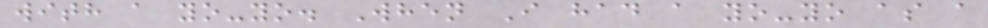with a yo-yo. When I had a yo-yo as a
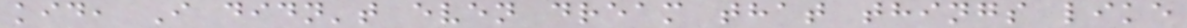kid, I didn't even dream that things like
